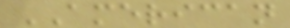AMERICAN
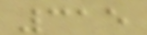315
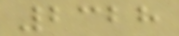2328
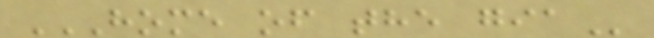HOME OF THE GIA
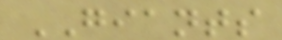GIANTS
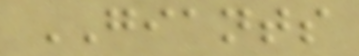GIANTS
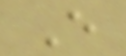E
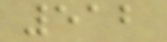512
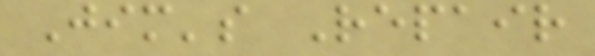Jim's Repair
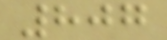807
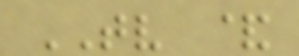TV &
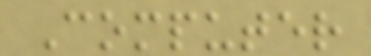Computer
